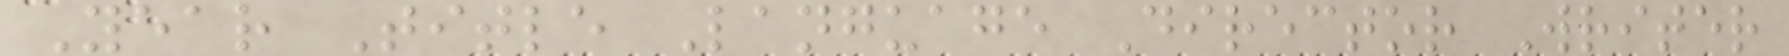Year Title Language Director Writer
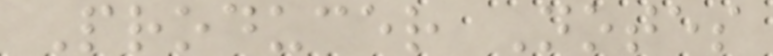Producer Notes
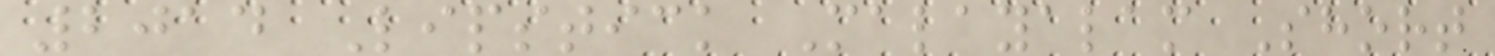2014 Lipstick Malayalam Short
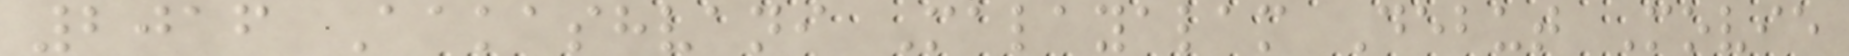2016 Aakashvani Malayalam Debut Movie
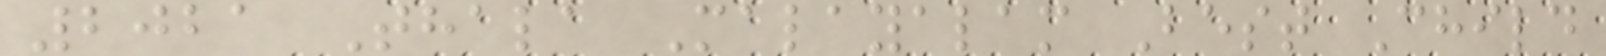2021 Thala Malayalam Best Child
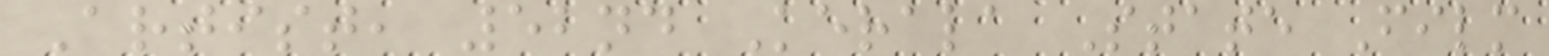Artist, 52nd Kerala State Film
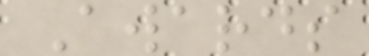Awards
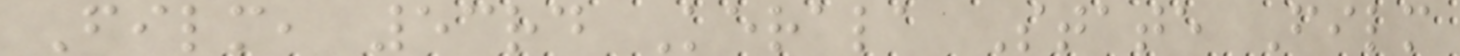Film, 53rd Kerala State Film
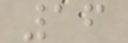16
